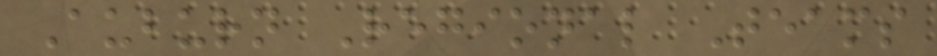Auburn Regional Teams
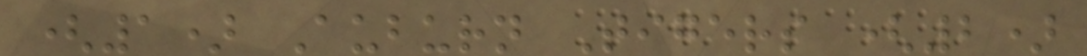(1) Auburn Tigers (2)
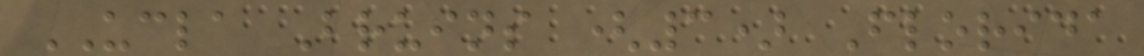UCLA Bruins (3) Florida
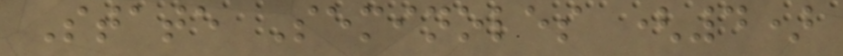State Seminoles (4)
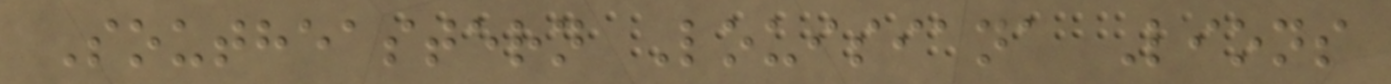Southeastern Louisiana Lions
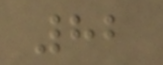82
